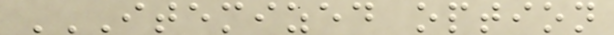ITEMIZED OPTION
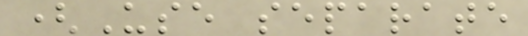(Use separate
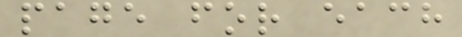page for each
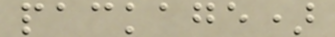package)
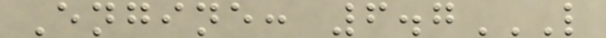Engine: 6.7L
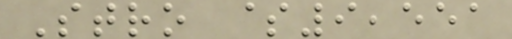Stro $9,551
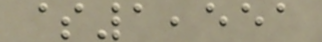$1,551
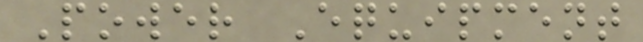Power Equipment
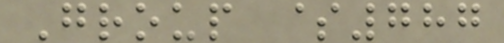Group $787
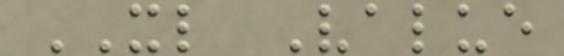XL Value
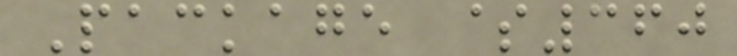Package $360
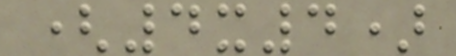(4x4)
